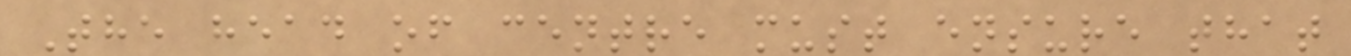The head of centre must ensure that
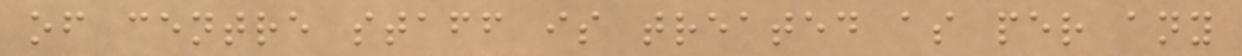of centre staff is treated as per any
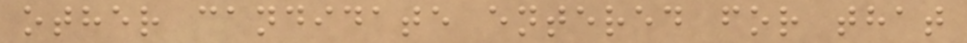other candidate entered for that
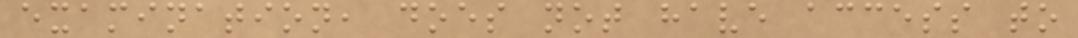examination, does not have access to
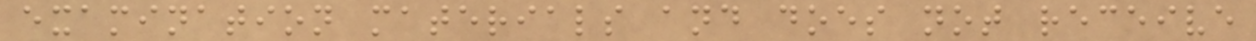examination materials and does not receive
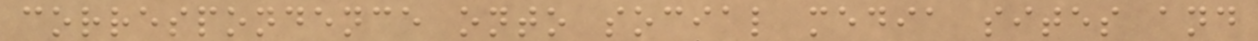correspondence onto social media sites and
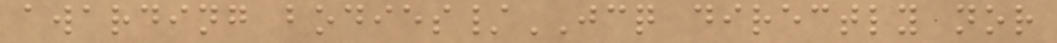awarding bodies/JCQ directly nor
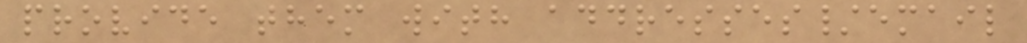provide them with addresses/email
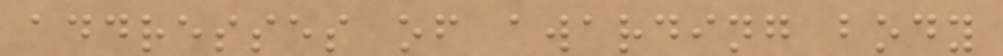addresses of awarding body
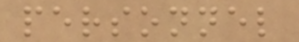personnel
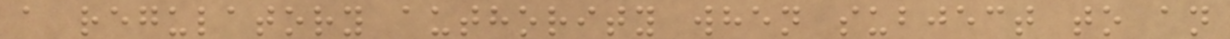a regulatory authority when subject to an
